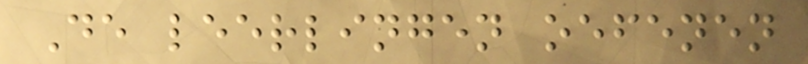De leerlingen oefenen
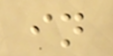in
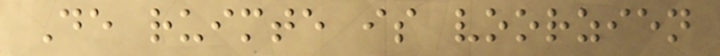De ruimte is voorzien
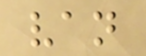van
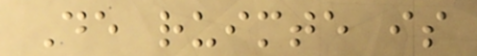De ruimte is
